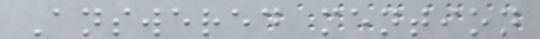Answered mention
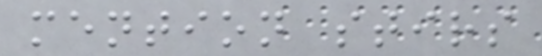mention stirs
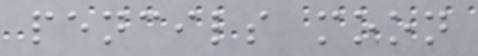pencils moon
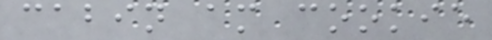cabin am cookie
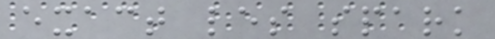exact les spark
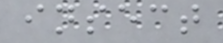insect
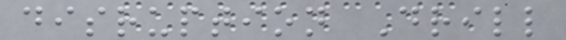disruption Drill
